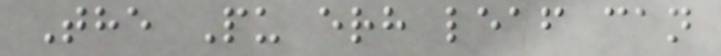The Pu erh leaf can
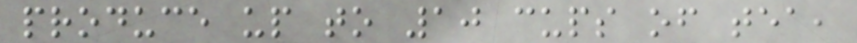produce up to 10 cups of tea,
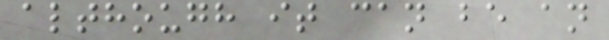although it can be an
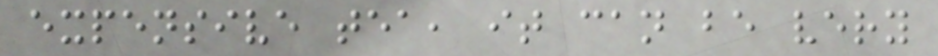expensive tea, it can be very
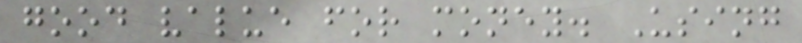good value for money. Using
